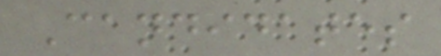Candidates
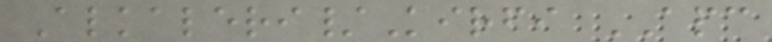Alkaleri/Kirfi APC
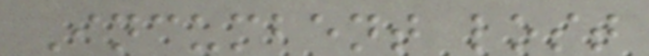Incumbent lost
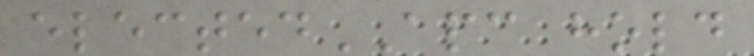electedAPC hold
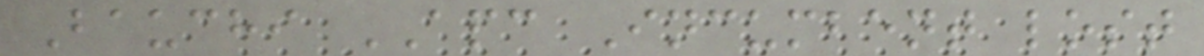Bauchi APC Incumbent lost
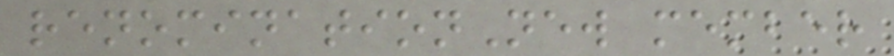renominationNew member
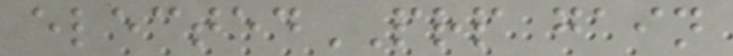electedPRP gain
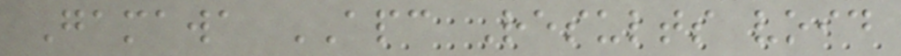Gamawa APC Results void
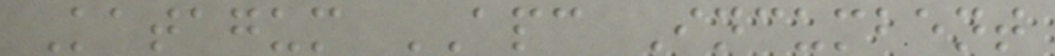Katagum APC Incumbent
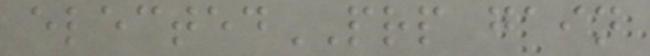electedPRP gain
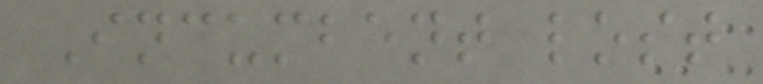Incumbent lost
